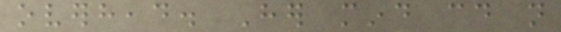overhead. Her mind could not
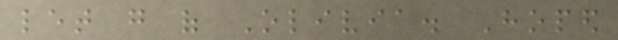let go of Olivia. Hoped
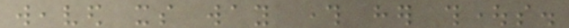weaved its way through her thoughts.
